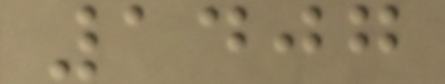1407
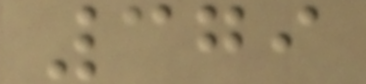379
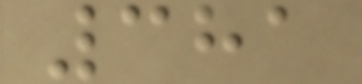381
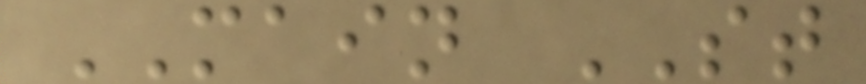MAIN ST
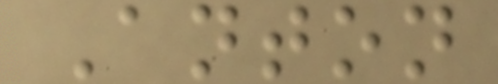Anton
